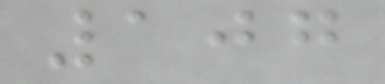107
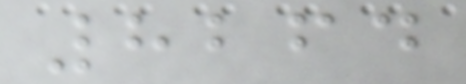8264
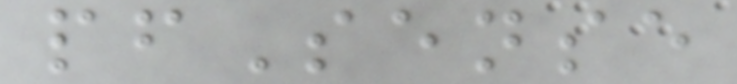pfSense
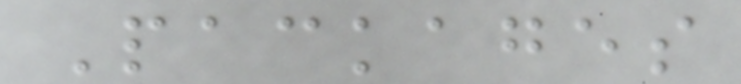Packages
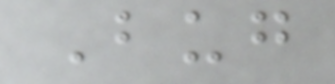Bug
